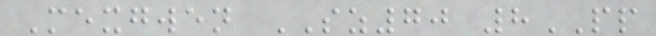Mexgwen SZ70 8PP
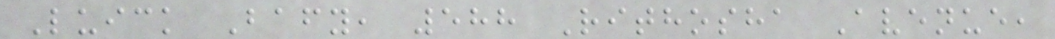Luick Bafy, 588 Rithosha Avenue,
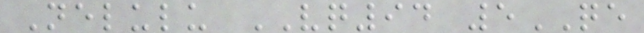Nelulu VQ94 5QE
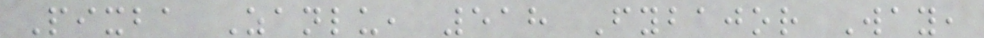Pixba Zanlu, 518 Fybajor Way,
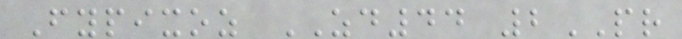Fypixoz ZD44 2PR
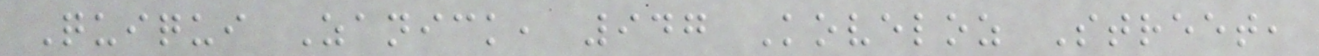Quiqui Zanick, 947 Koveloz Street,
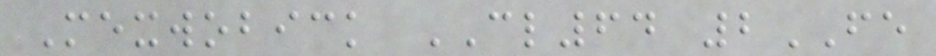Mexwobick CL64 2FE
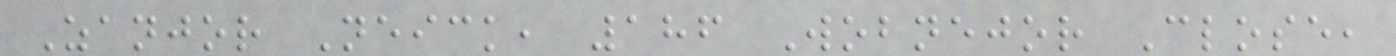Zanjor Neick, 186 Wobnejor Close,
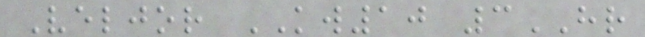Veljor KW10 3HR
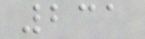231
